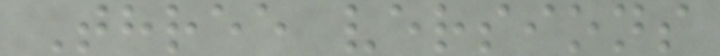Three versions
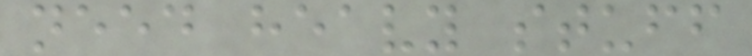need heavy stuff
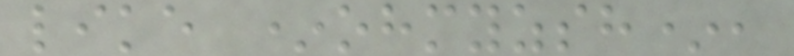like *ohmyzsh*,
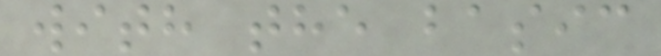with the basic
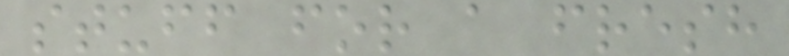stuff for a fresh
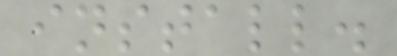install.
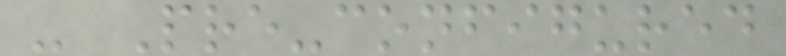- Pre-configured
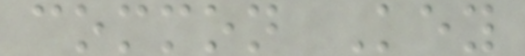common Key
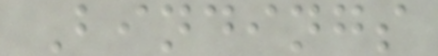Bindings
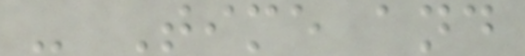- Time and
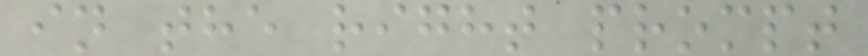in the right prompt
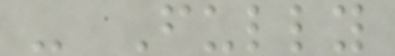- Fully
